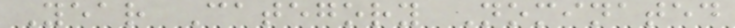Year Category Nominated
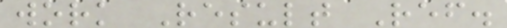work Result Ref.
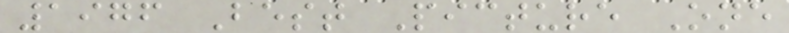1976 Best Picture One
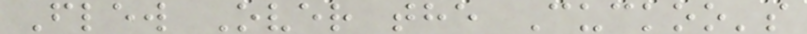Flew Over the Cuckoo's
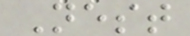Nest
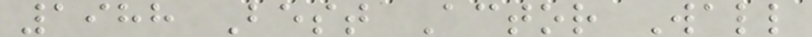1988 Best Actor Wall
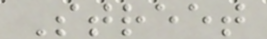Street
